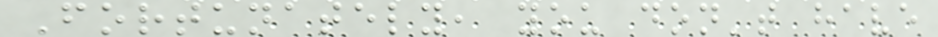Fortunately, you don't have
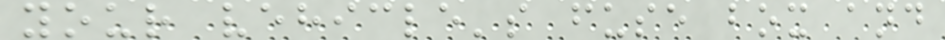your vehicle's fuse box and
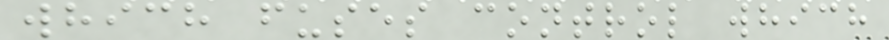which fuses control which
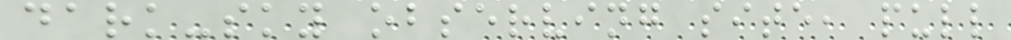dark-sky observing site, pull
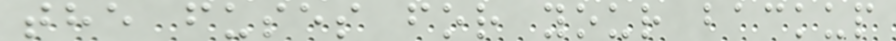the fuses for your backup
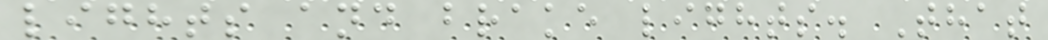lights and brake lights. That
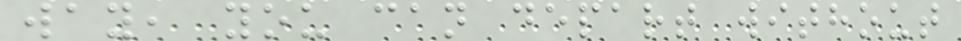way, you can depart without
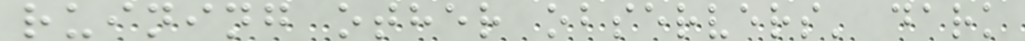ruining other observers' dark
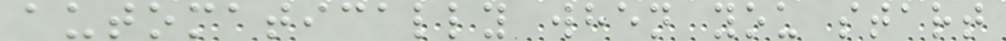automatically when you start
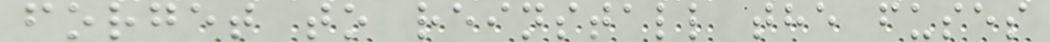forget to reinstall the fuses
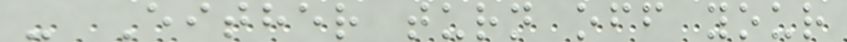- Either turn off your
